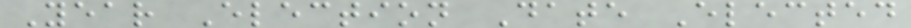Year Election Date Elected
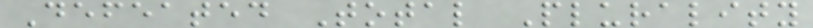Defeated Total Plurality
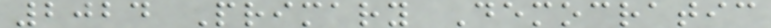2024 Primary Democratic
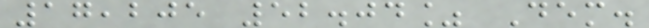17,205 52.04% Dem.
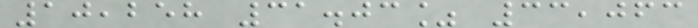10,258 31.03% 33,063
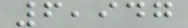6,947
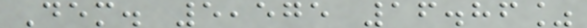Dem. 5,575 16.86%
